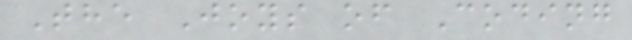The Joys of Coding
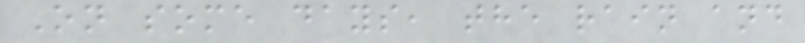On some days, the rain and
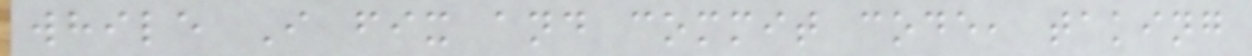while I fix and commit code, taking
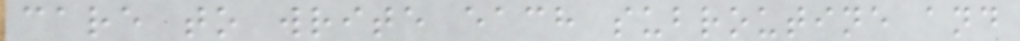care to write each subroutine and
